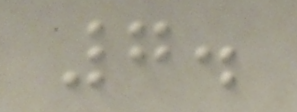7.
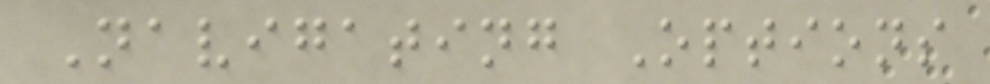Navigating Options
